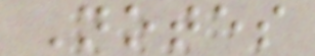Notes
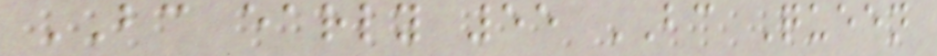BC early 55 BC Queen
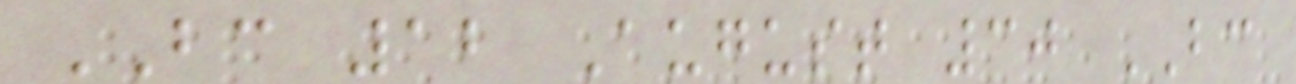BC 12 August 30 BC
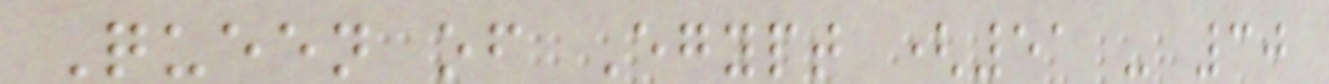Queen of Egypt (51 - 30
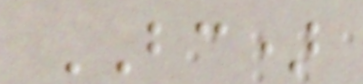BC)
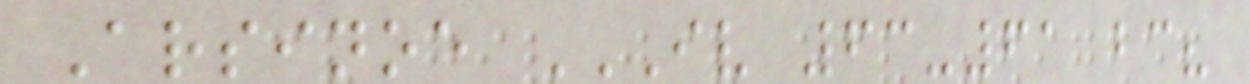Arsinoe IV 63-61 BC?
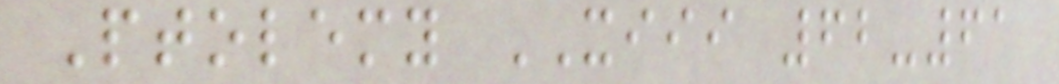Ptolemy XIII 62-61
